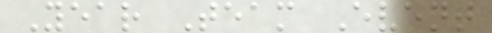Year Team Event
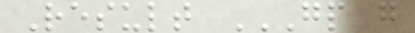Result GP G
